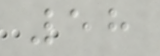58
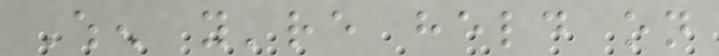When you're held on
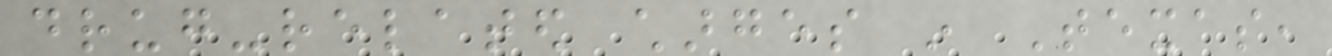drug-related charges in Texas,
